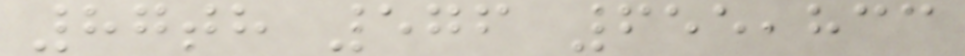87th 576 655,833
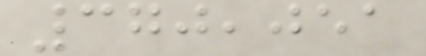370,051
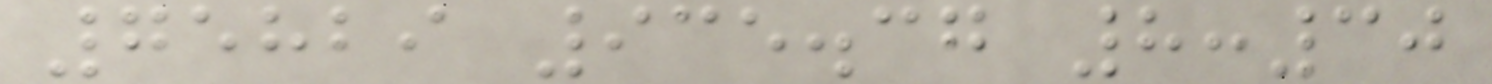75829 935.37 8:30
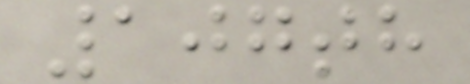107th
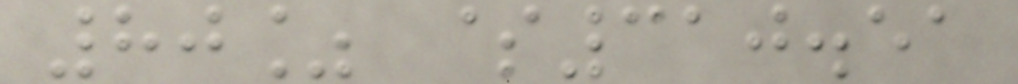80% $310.51
